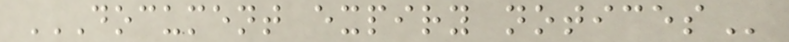DOCUMENT EXPIRY NOTICES
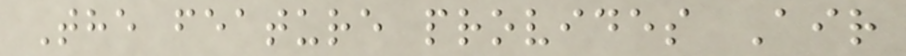The feature provides Air
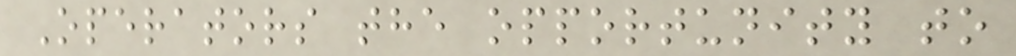Operators the opportunity to
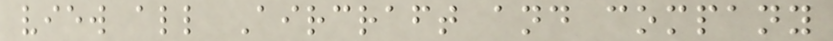view all Aircraft and company
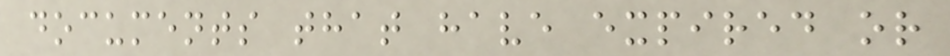documents that have expired or
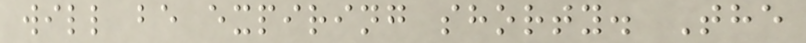will be expiring shorty. The
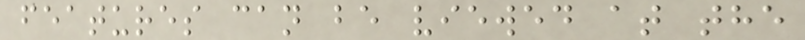features can be viewed at the
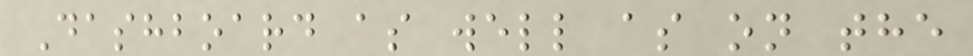Dashboard as well as on the
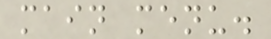main menu.
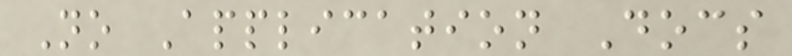No Application Docs
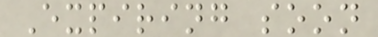Expiring soon
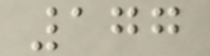177
